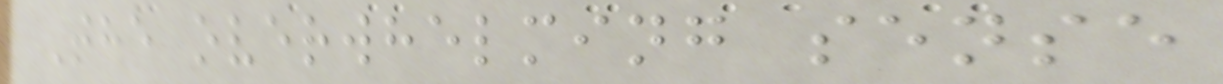The overwhelming sense
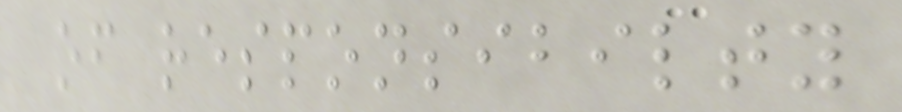of responsibilty
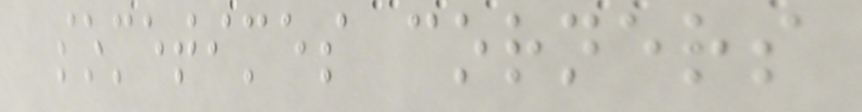sometimes corners
